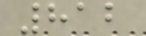812
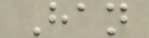Han
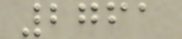2761
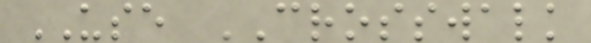USE CROSSWALK
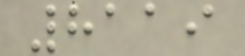8119
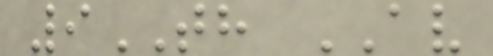9TH AV
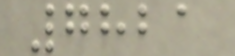7821
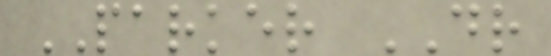PARKER DR
